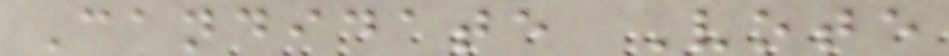Candidate Vote
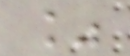%
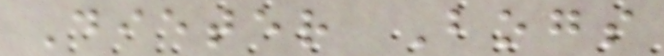Dieter Bogs
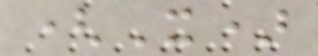(X)
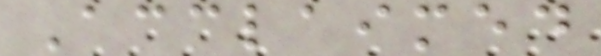Acclaimed
